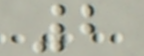2
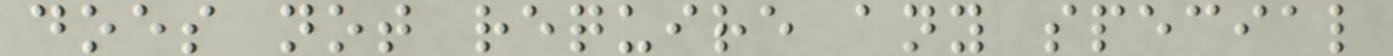does not require any special
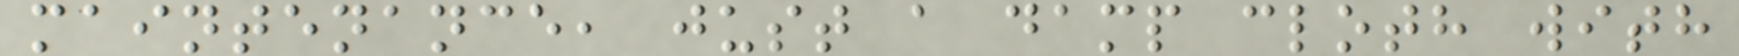maintenance, just a damp cloth with
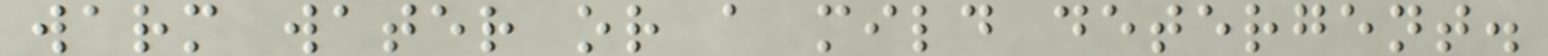warm water or a mild detergent.
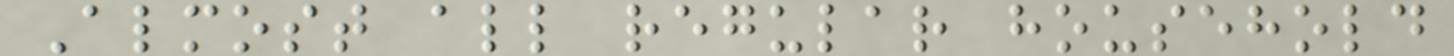Almost all regular household
